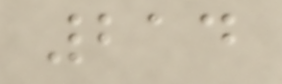214
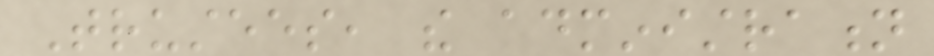Trustees, the administration
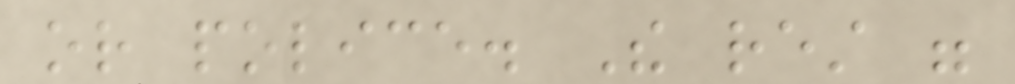or police. The rest were
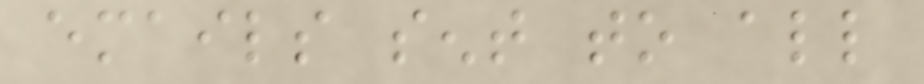emails sent to all
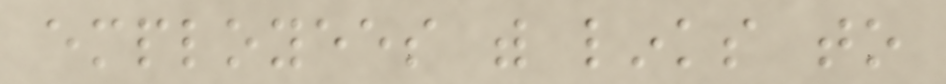employees with links to
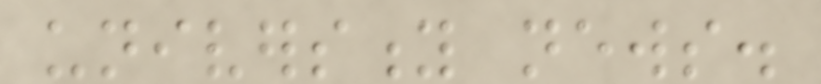university news.
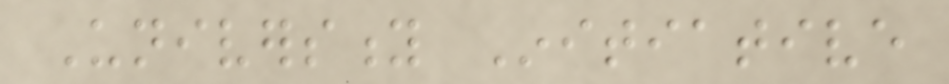University Initiative
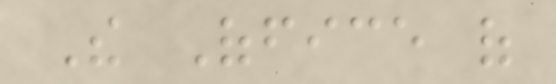The Office of
